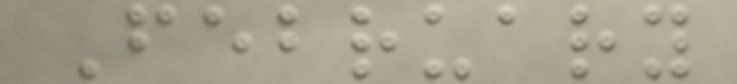February
